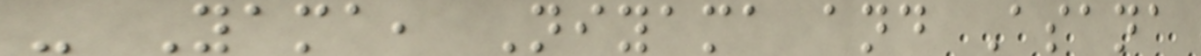- Yama, Niyama and Asana
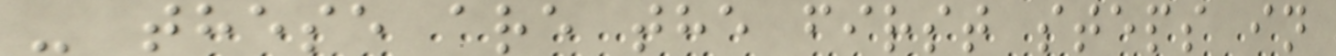- these are the first steps in
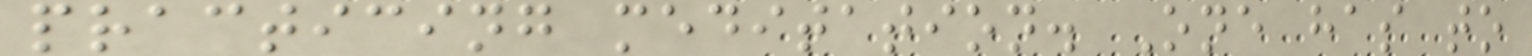practicing meditation. One has to
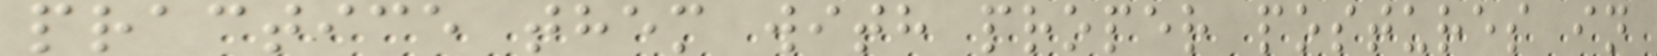practice them with proper postures in
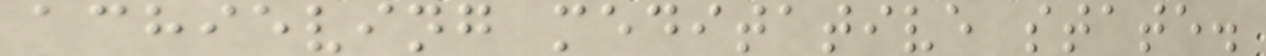achieving meditative state.
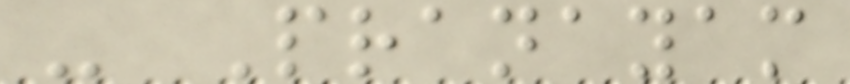- Pranayam
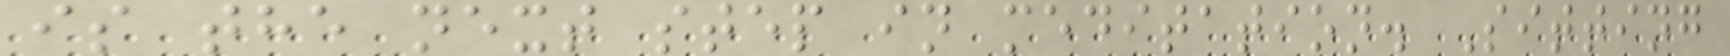is the next step in meditation. Sitting
